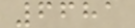6681
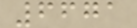6671
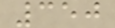350
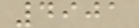4901
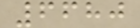6680
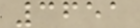3651
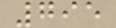795
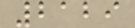2129
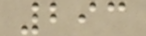293
